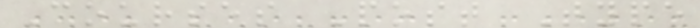Courses Post Type
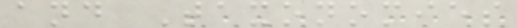and Taxonomies
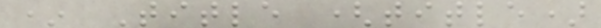* Title (title)
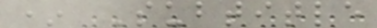* Subtitle
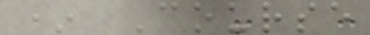* Course
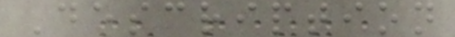Description
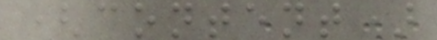(content)
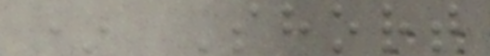* Short
